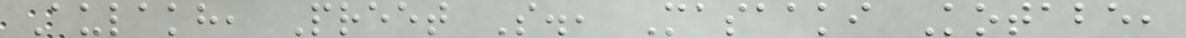Aulakh, Preet S., Masaaki Kotabe,
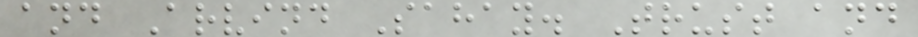and Arvind Sahay. Trust and
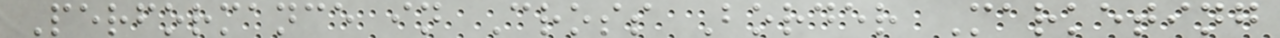Performance in Cross Border Marketing
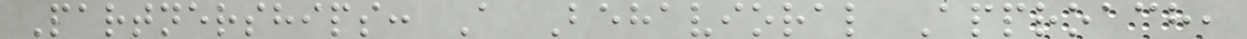Partnerships: A Behavioral Approach,
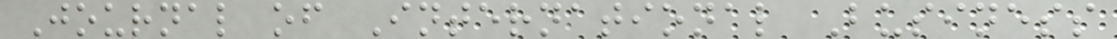Journal of International Business
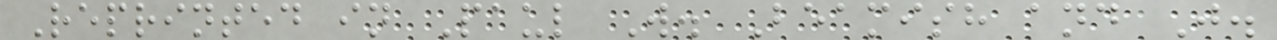Reprinted in Paul W. Beamish and J.
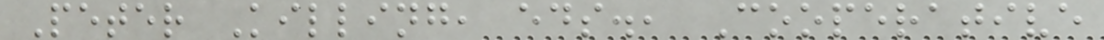Peter Killing, eds., Cooperative
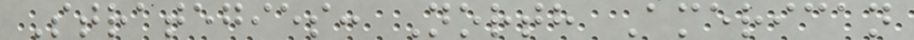Strategies: North American
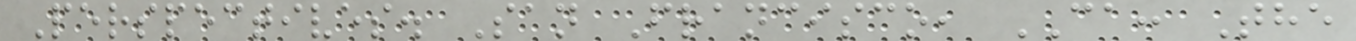Perspectives. San Francisco, CA: The
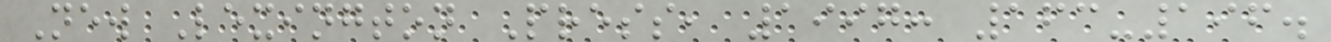New Lexington Press, 1997: 163-196.
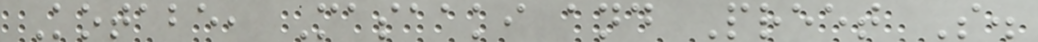Kotabe, Masaaki and Preet S.
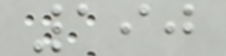190
